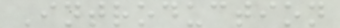Introduction
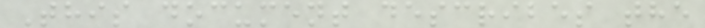This document describes the
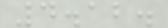4.12.
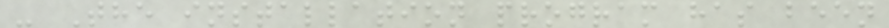- The installation program has been
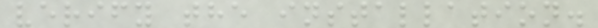verify the installation.
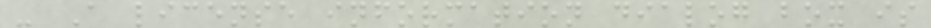- A license information dialog box is
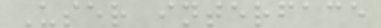User interface
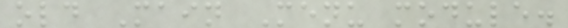old Main Menu module.
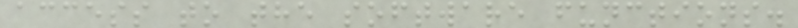access to the software functions.
